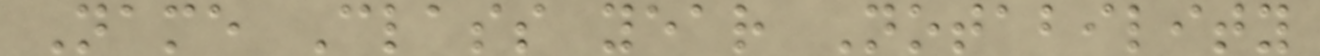Name Class year Notability
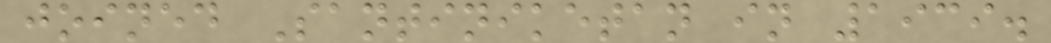joined Santiniketan in 1939.
